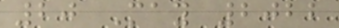20 May 2022
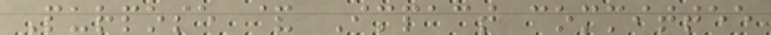Purpose & Impact committee
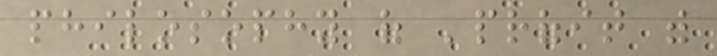philosophy of 'profit with
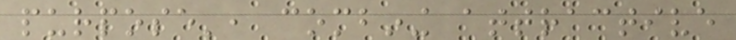purpose', combining attractive
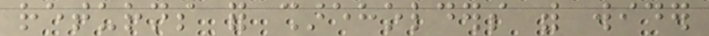returns for shareholders with wider
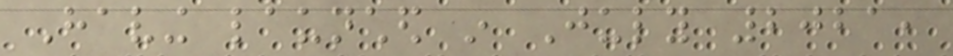Having launched in July 2021,
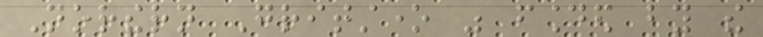Northern Gritstone was founded by the
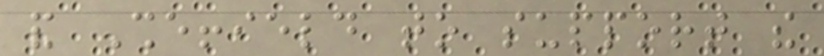and Sheffield to support the
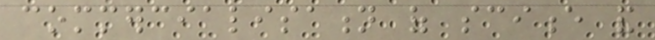commercialisation of science and
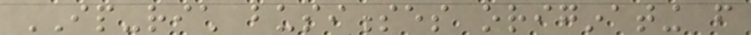IP-rich businesses originating from
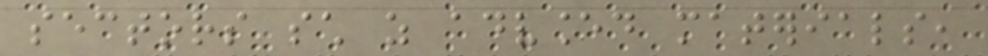sectors such as advanced materials,
